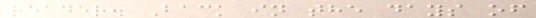reader. Back in the days of
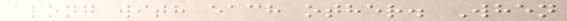along with each other. When
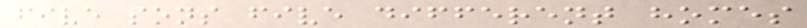five sons five different homes
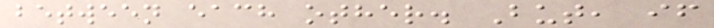between each other. But, if
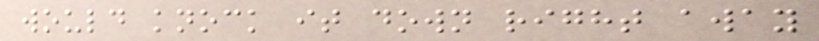would knock it down right away
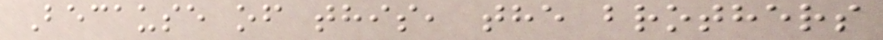Because of this, the brothers
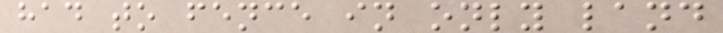had to fence in only land
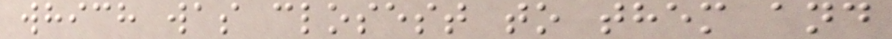which was closest to them and
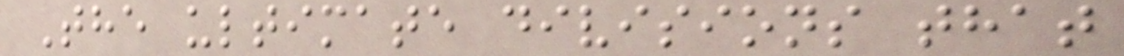The ultimate divisions that
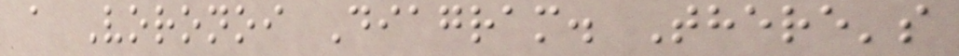a Voronoi Diagram. There's
